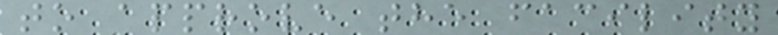to approve the facility
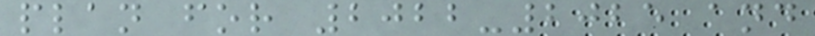plan for 2022-2025 and
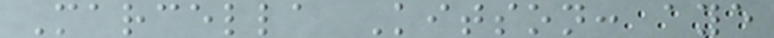Marcella Kitson: aye
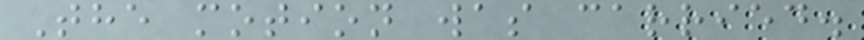The motion was carried.
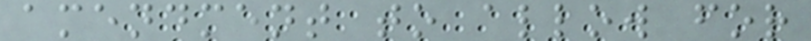amendment to allow for
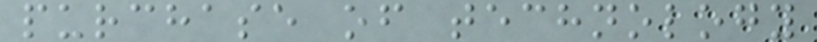purchase of technology
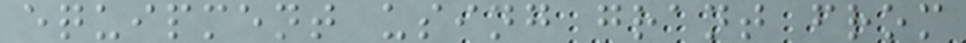equipment using grant from
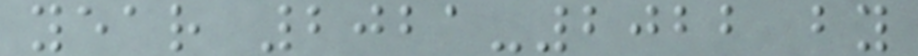year 2021-2022 by
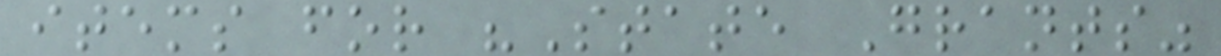items for "State Grants"
